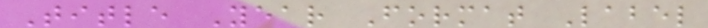Title Year Format Label
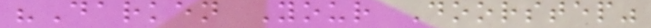"Darken Your Doorstep"
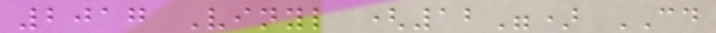2017 Vinyl (12") CD
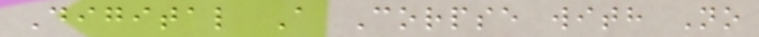Digital A Corpse with No
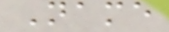Name
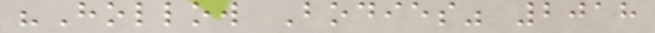"Hollow Bodies" 2018
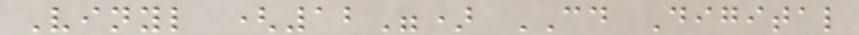Vinyl (12") CD Digital
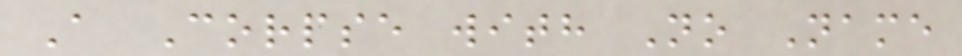A Corpse with No Name
